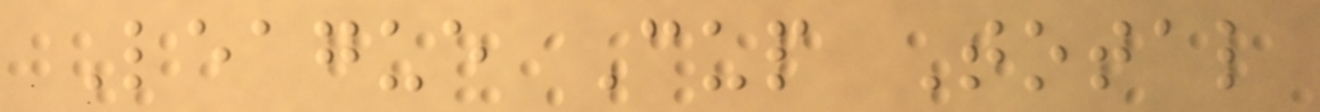League Cup Total
